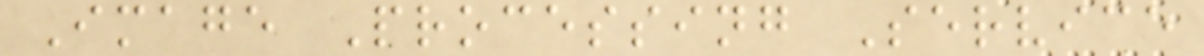Image Processing Service
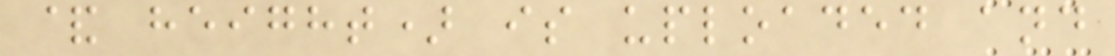& height) is uploaded and
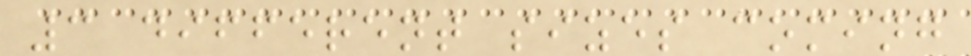3 different sizes coming
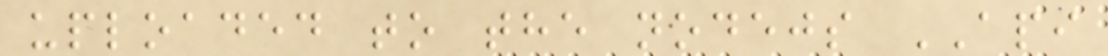uploaded to the nodejs API
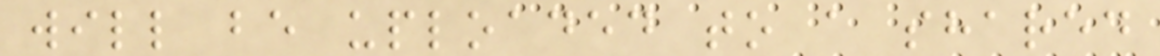will be uploaded to a shared
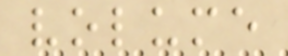volume
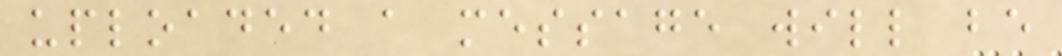uploaded a message will be
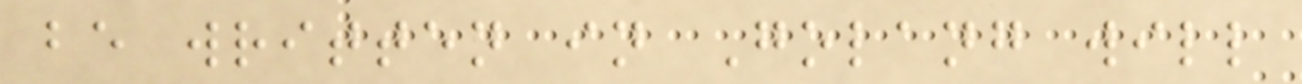be written in Golang will
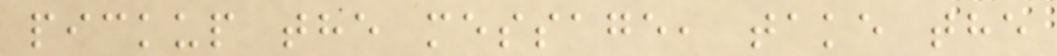pickup the message, take the
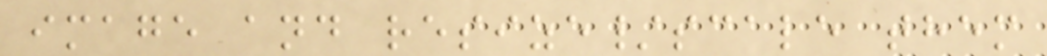image and resize/scale them
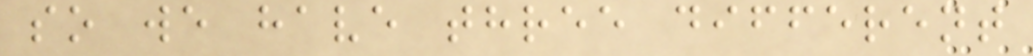so we have three different
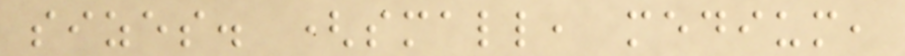sizes. (small, medium,
